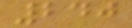240
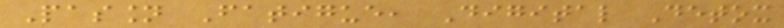Passion Fatigue, Digital Detox
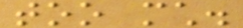too much.
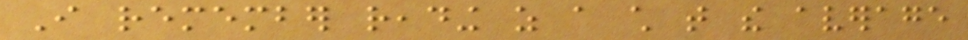I remember reading as a child that the average
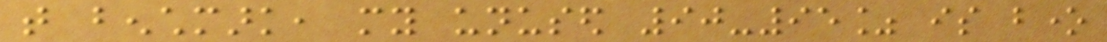that benchmark, my unused 90-95% is bone
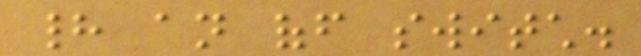had an off switch.
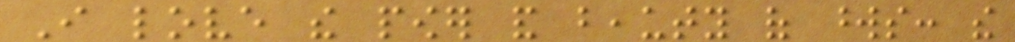I love the power and beauty of words: the
